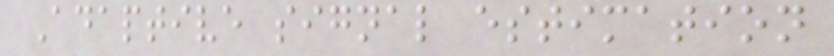Adaptive signal estimation
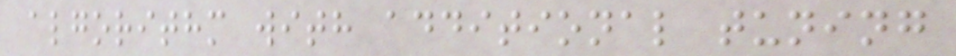algorithm with additional tuning
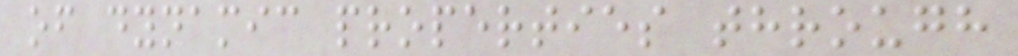of dynamic properties through
